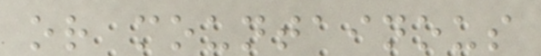or mountainous
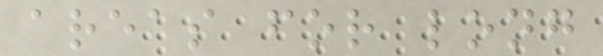areas for long
